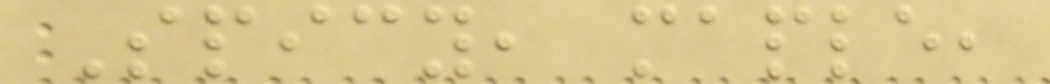Spicy, maple,
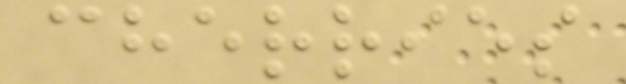cherries
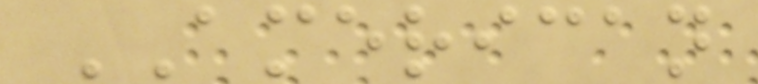AMERICAN
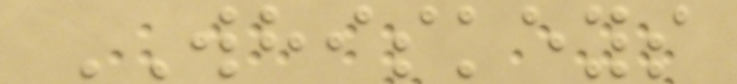WHISKEYS
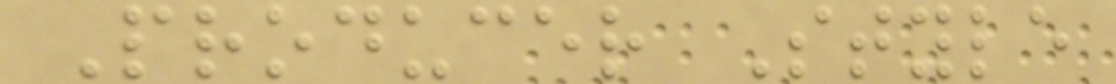Producer Style
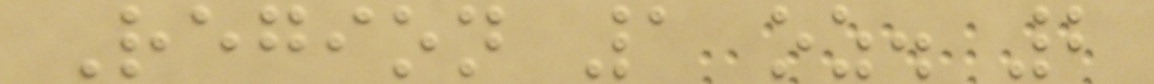Region 1 oz. 2
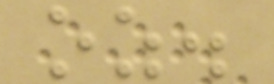oz.
